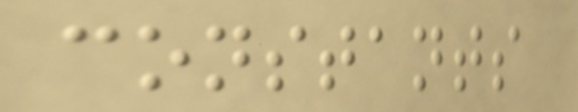constants
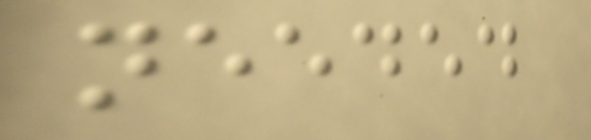needed
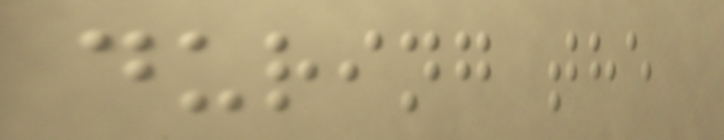during the
